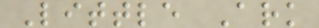Little Ark
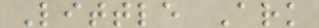Little Ark
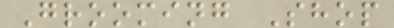Grooming Shop
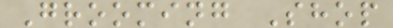Grooming Shop
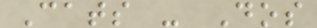Cats - Dos
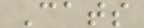Cats
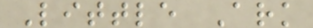Little Ark
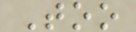Too
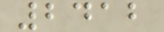2412
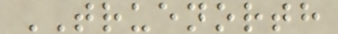TRUENORTH
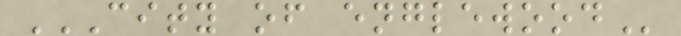CITY OF ENGLEWOOD
